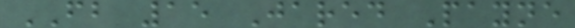FB 15 Jared Payne
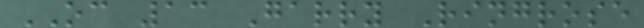OC 13 Garry Ringrose
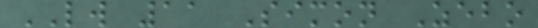LW 11 Simon Zebo
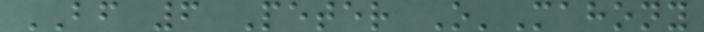BF 6 Peter O'Mahony
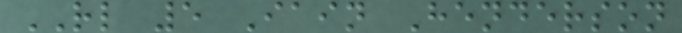RL 5 Iain Henderson
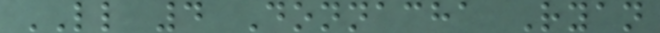LL 4 Donnacha Ryan
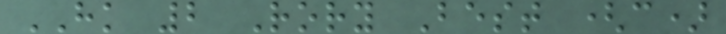HK 2 Rory Best (c)
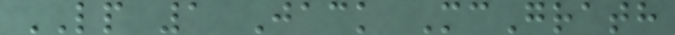LP 1 Jack McGrath
